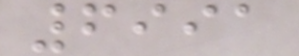6991
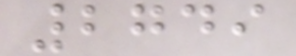2749
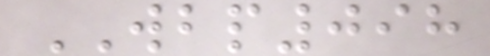WBP098
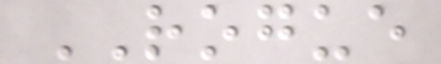ROGUE
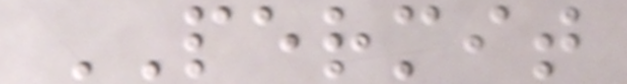PERMIT
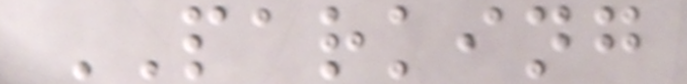PARKING
